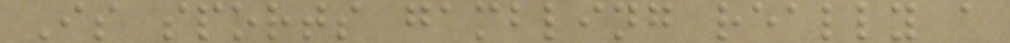Is sports gambling really a
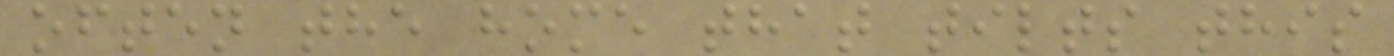often the home that tilts this
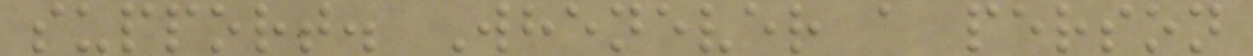support. Whenever a person
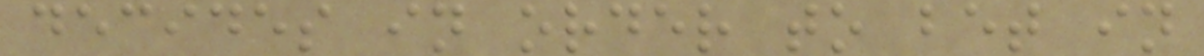decides in order to bet in
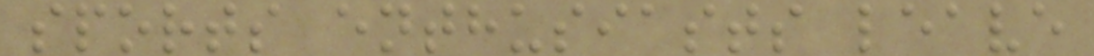sports enthusiasts leave
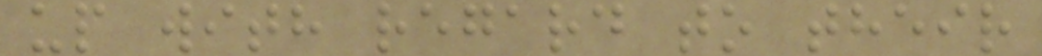up with regard to their
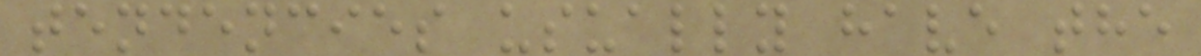tendencies usually have the
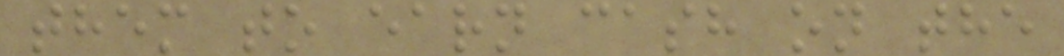them to earn cash on the
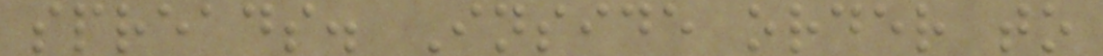spreads. Inside order to
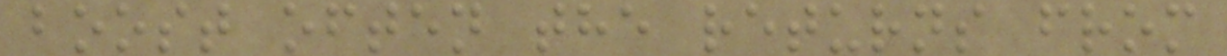boost often the returns from
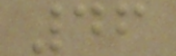46
